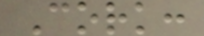Cork:
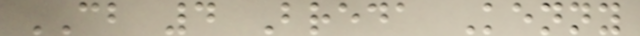CB 4 Breda Kenny
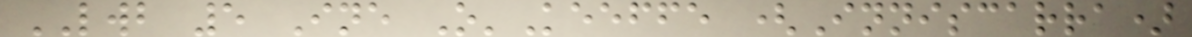LWB 5 Ine O'Keeffe (Inniscarra)
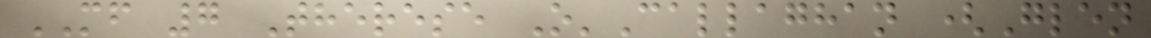MF 7 Therese O'Callaghan (Glen
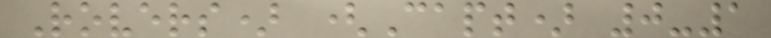Rovers) (Capt) 0-1
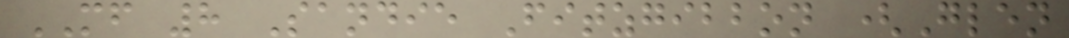MF 8 Sandie Fitzgibbon (Glen
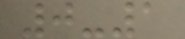0-1
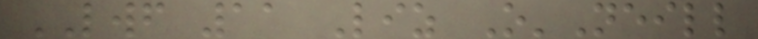LWF 11 Liz O'Neill
